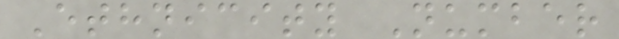Ethnicity Number
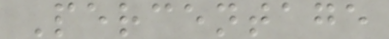Percentage
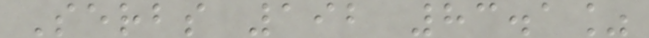Serbs 192 83.1%
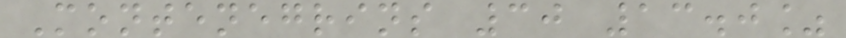Montenegrins 30 13.0%
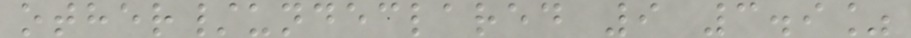other/undeclared 9 3.9%
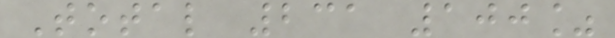Total 231 100%
